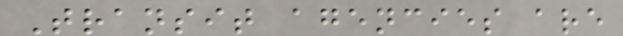Transit agencies are
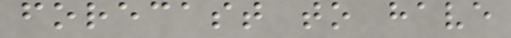forecast to have
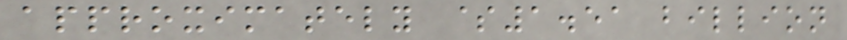approximately $1.51 billion
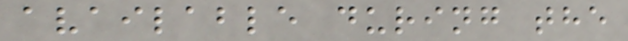available during the
